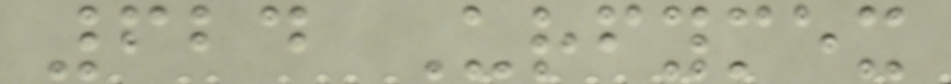624 Urfymex
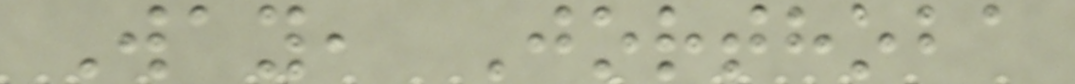Way, Jorthoba
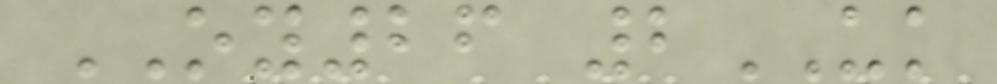OY26 2UK
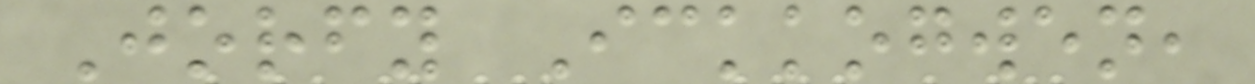Jorfy Ickkogwen,
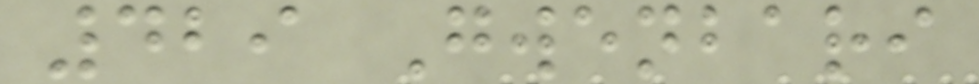429 Gwenbari
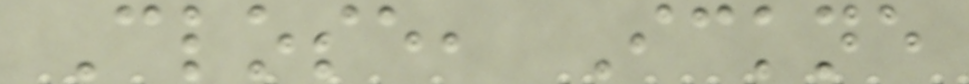Close, Ickne
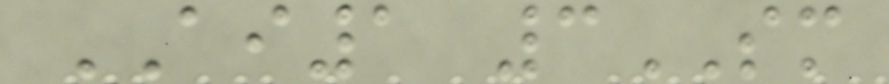AI1 3SM
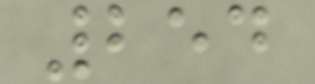254
